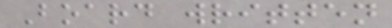Board written
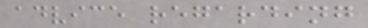advice regarding
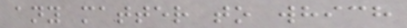any matter to which
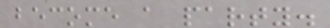become a party.
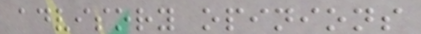advisory opinions
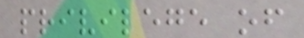privilege of
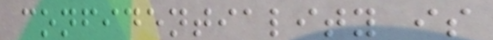confidentiality is
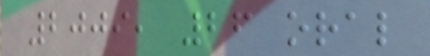2009, 26 oral
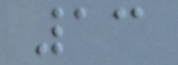13
